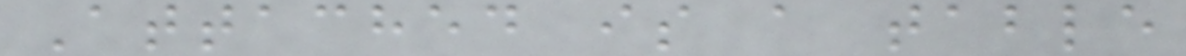Attached is a table
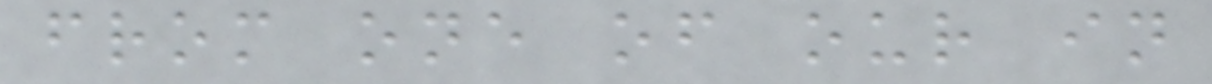from one of our in
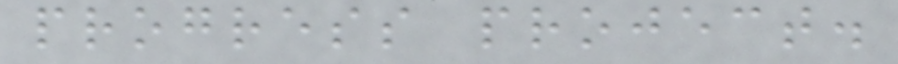progress project.
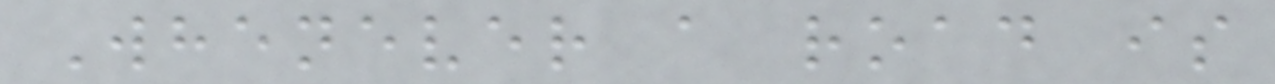Whenever a road is
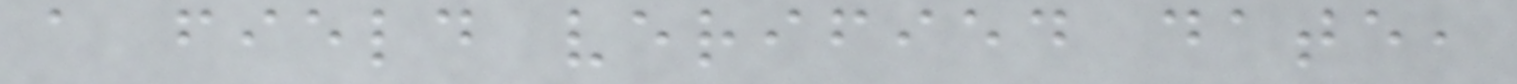a field verified date,
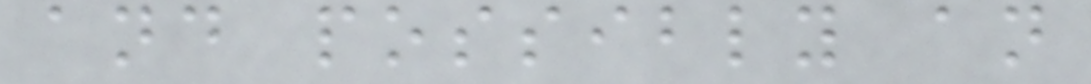and possibly an
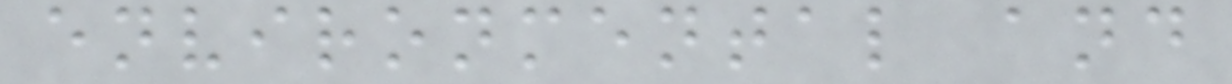environmental and
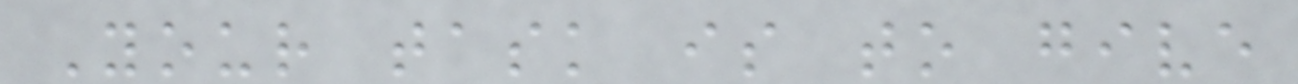Your task is to give
